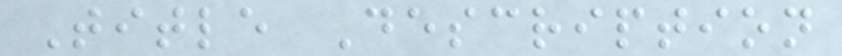Title Description
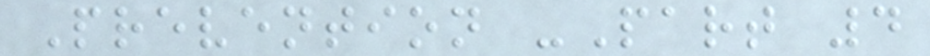Prevention -Part 4
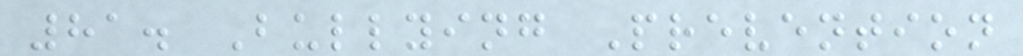81. Bullying Prevention
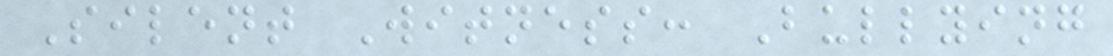Silent Witness: Bullying
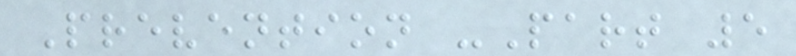Prevention -Part 5
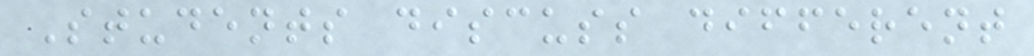Students discuss different
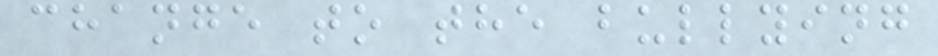change to the bullying
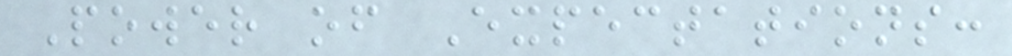Power of Expectations:
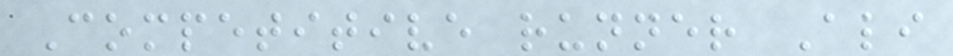Competitive runner Ali
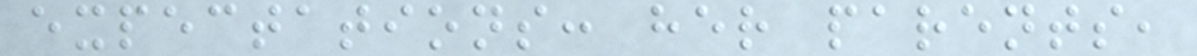expectations: her parents,
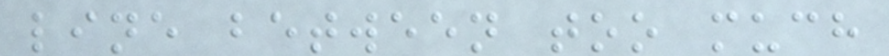line between too much
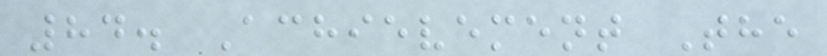84. Achievement The
